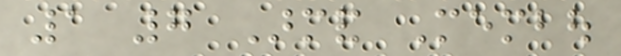1 7 Armand Membou
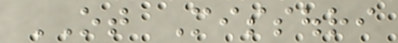OT Missouri
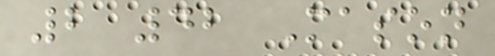2 42 Mason
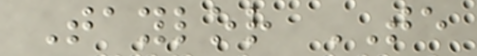Taylor TE
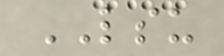LSU
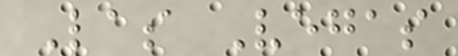Las Vegas
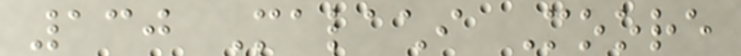130 Malachi Moore
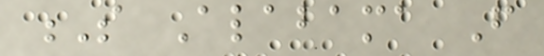S Alabama From
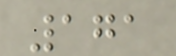171
